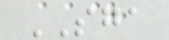SGA
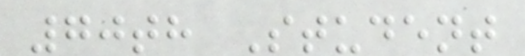70th Student
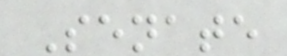Senate
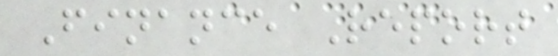Finance Report
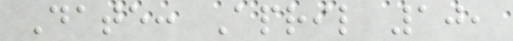Date: April 10,
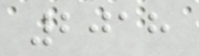2018
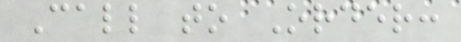Call to Order:
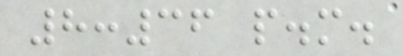8:36 p.m.
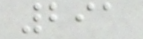291
